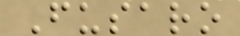Fusaro
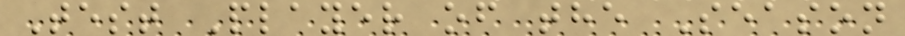Test Player of the Season
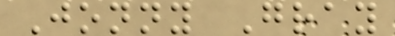Jonny Gray
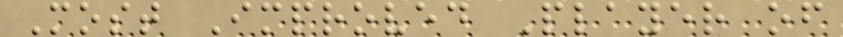Most Improved Player of
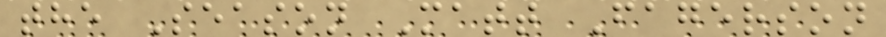the Season Matt Fagerson
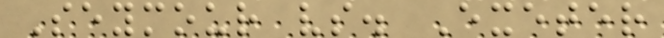Seymour vs. Exeter
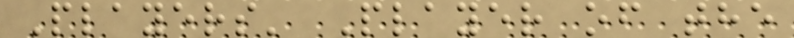Players' Player of the
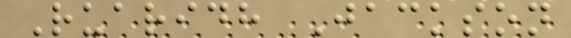Ruaridh Jackson
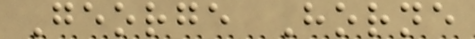George Horne
